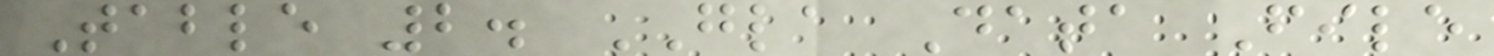Table 2. GLA Data File
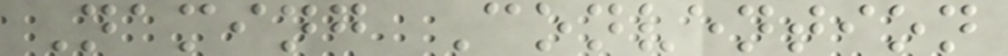Naming Convention
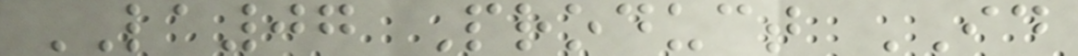LA07 Product ID
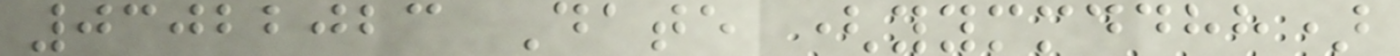03022023 Date (yymmddhh)
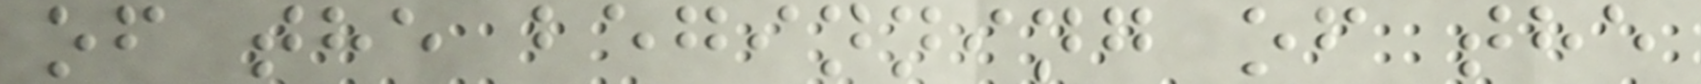of the beginning of the
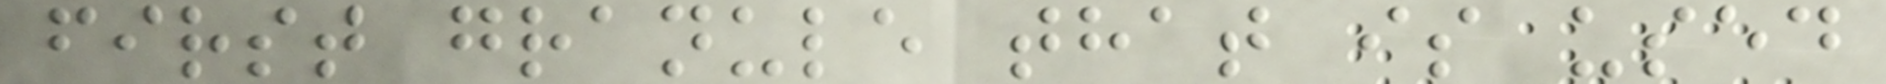first granule that is used
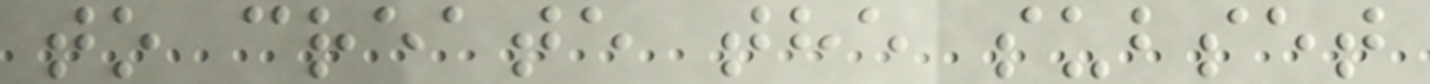to create the subset
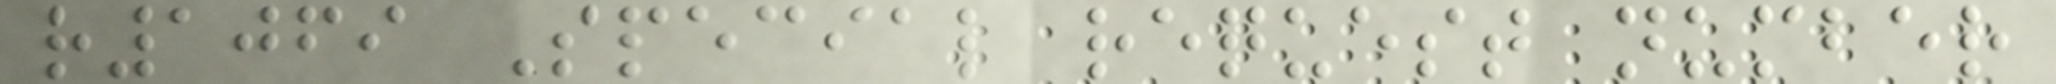r1069 Special request number
